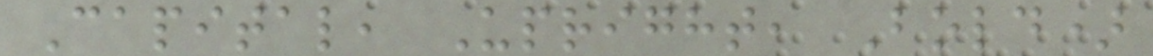Capital, Upright, Bold)
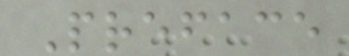Preface
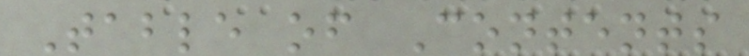Table of Contents
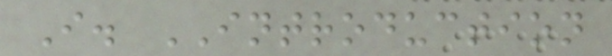I. INTRODUCTION
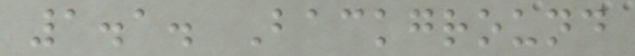1.1. Background
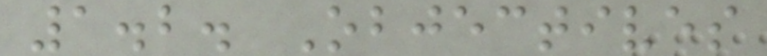1.2. Objectives
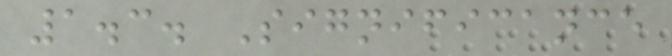1.3. Significance
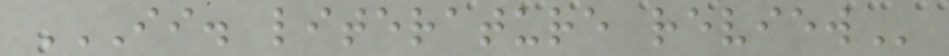II. LITERATURE REVIEW
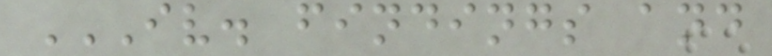IV. FINDINGS AND
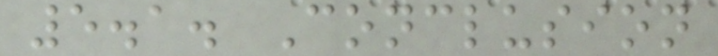5.1. Conclusion
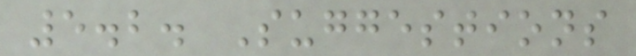5.2. Suggestions
